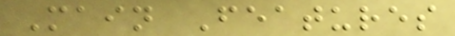Main Features
